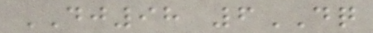DJ98 6DQ
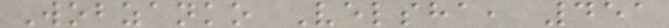Wobzanko Velsha, 451
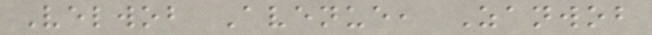Velwob Avenue, Zanwob
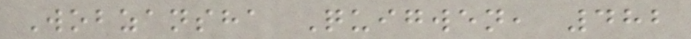Wobzansha Quigwen, 482
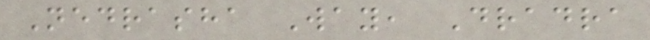Nedrasha Way, Dradra
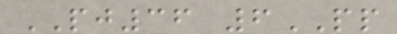PJ36 6PP
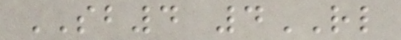SB4 4RL
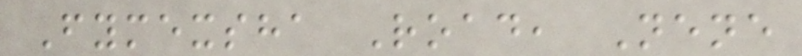Fymexsha Road, Nene
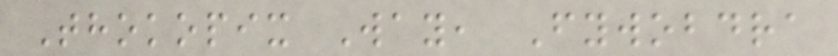Thokopix Way, Fywobdra
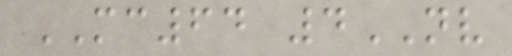MC64 4NV
